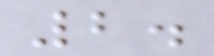2.
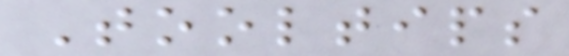Tooltips
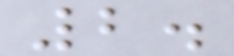2.
